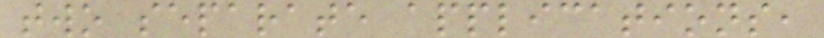two separate applications,
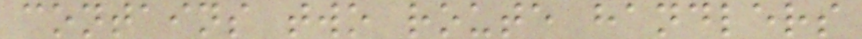contains two route handlers
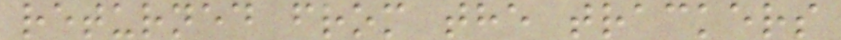returned from the trackers
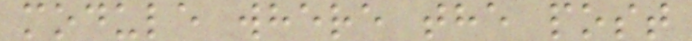module where the post
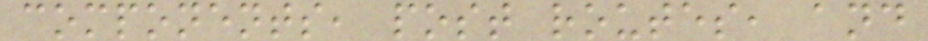components, post routes, and
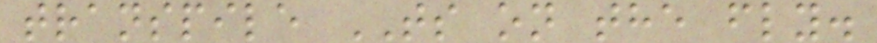transpile TS on the fly.
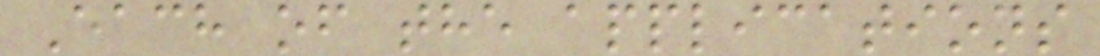Each of the applications
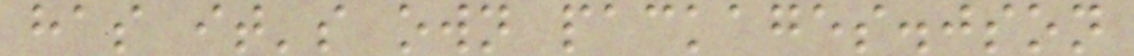has it's own packages.json
